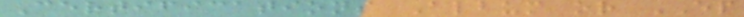Certifications Album or EP
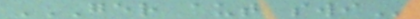GER AUT SWI
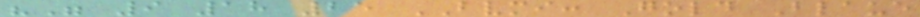"" 9 18 25 BVMI: Gold Blaue
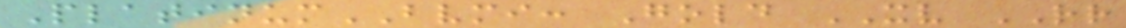PlatinumBVMI: Gold XV RR
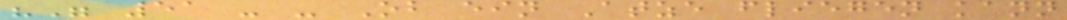"" 51 - - Ob ein Atze fliegen kann
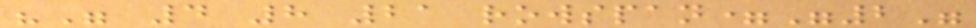"" 4 8 21 rowspan="2"
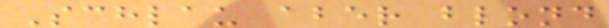Schlau aber blond
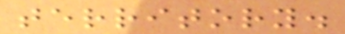territory.
